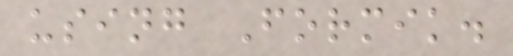using Formik.
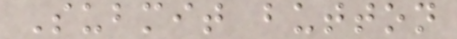Submit button
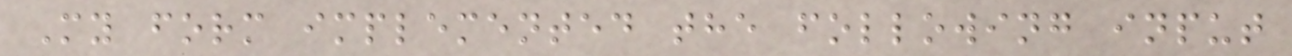My form implemented the following input
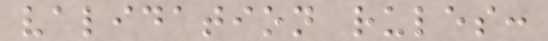validation rules:
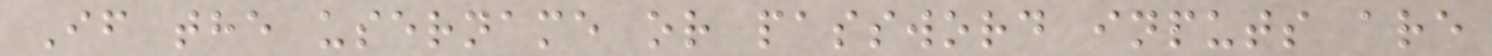If the username or password inputs are
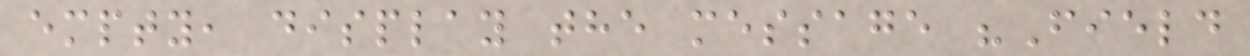empty, display the message "Field
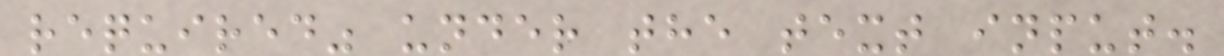required" under the text input.
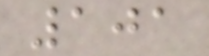101
